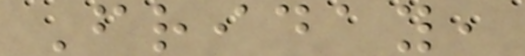Friday,
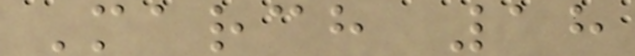March 18
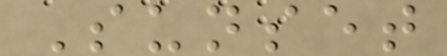Sunset
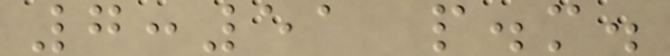7:51 p.m.
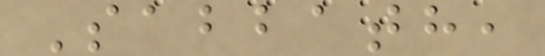Sabbath,
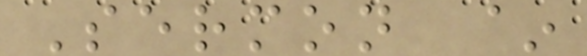Sermon ~
